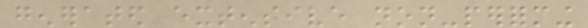generated extensive non-performing
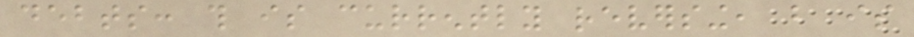debts: this is currently reversing, but is
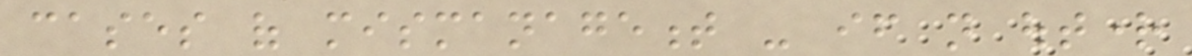cases of mismanagement - if not outright
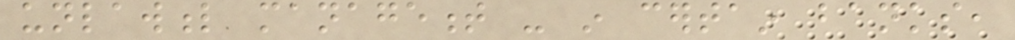unlawful management - in certain banks,
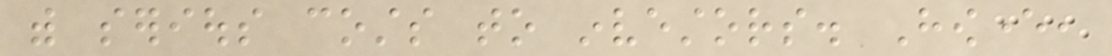with serious costs to investors. However,
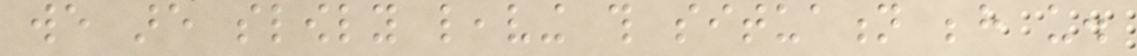we are slowly leaving this situation behind us.
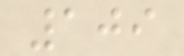109
